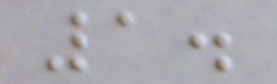1.
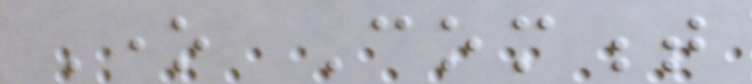One Comment
